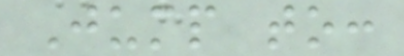Jump to:
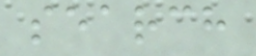search
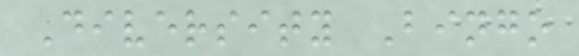Diversity Bingo
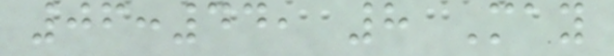06:44, 8 May
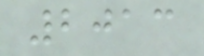2013
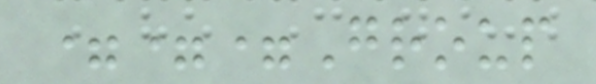===Group
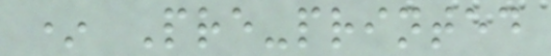* Pre-printed
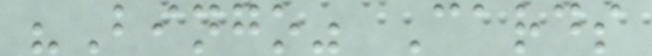"Bingo" Cards
